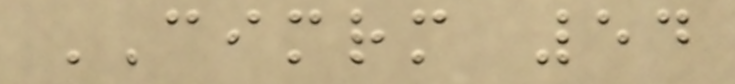CIMRM 54
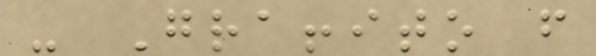- Graffito from
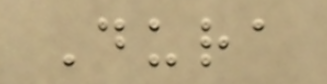Dura
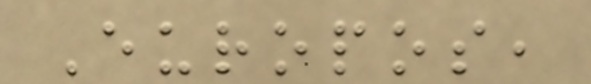Europos,
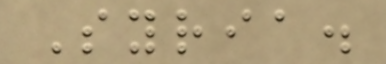Syria.
